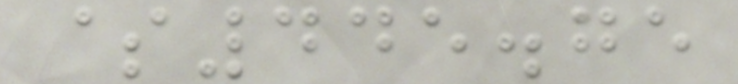$445.75
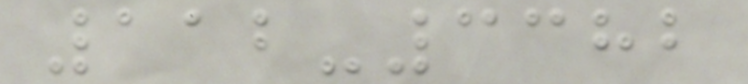112-3382
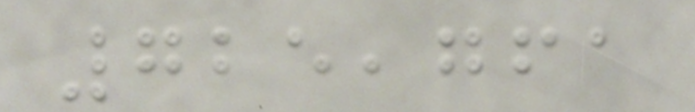725,761
